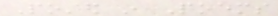Posted in Poems
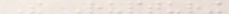The Rupturing
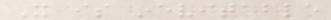It is inevitable
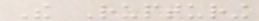The Rupturing
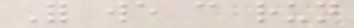For we can run
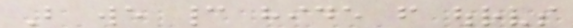But we cannot hide from ourselves
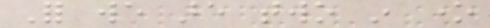For we are two in one
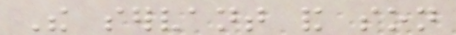The servant and son
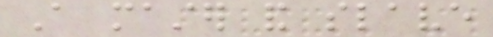A master and slave
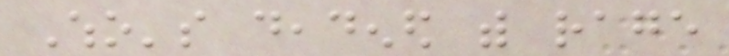Who's deadened with rage
